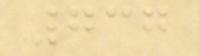737
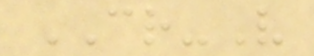CR-V
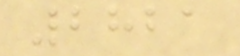2821
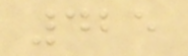425
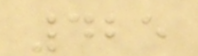425
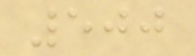500
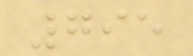795
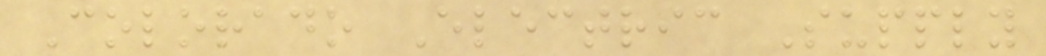Colorado Electric Supply
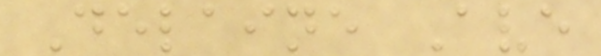Delaine Ave
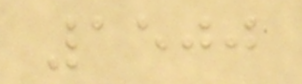1500
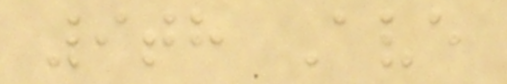9th Ave
